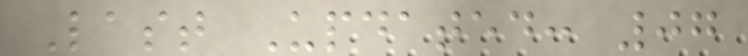Last Updated: 07
